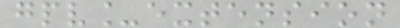gpv_extension
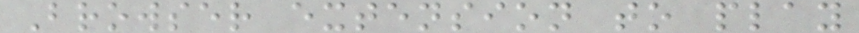Browser extension to play
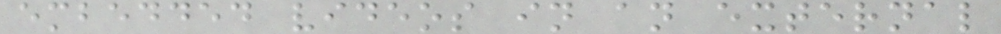embedded videos in an external
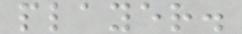player.
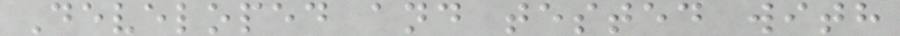Developed and tested with
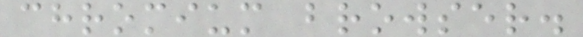chromium browser.
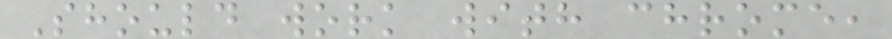Should work with chrome,
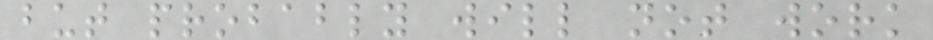but probably will not work
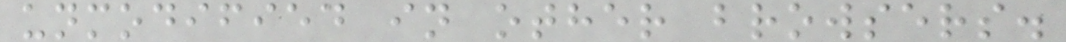unmodified in other browsers.
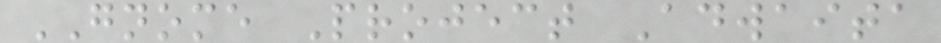GNOME Project Adwaita
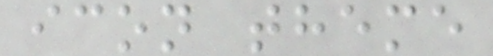icon theme
